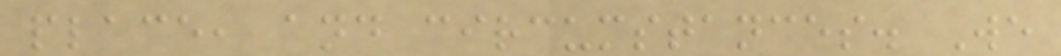place, and circumstances. We
